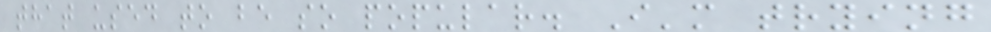that used to be so popular. I'm trying
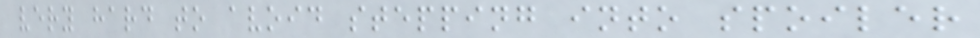very hard to avoid stepping into spoiler
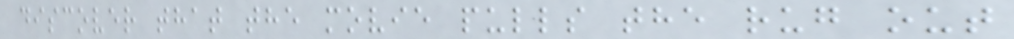discover that the movie pulls the rug out
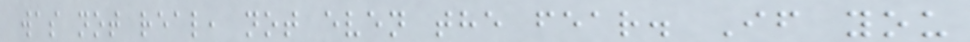was not real, not even the fear. If you
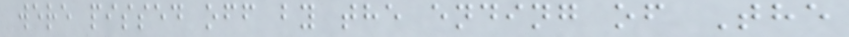were pissed off by the ending of The
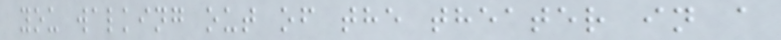you walking out of the theater in a
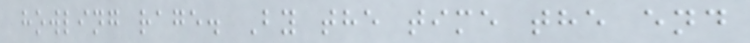howling rage. By the time the end
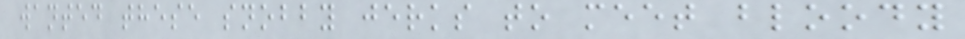wanted these snobby jerks to meet bloody
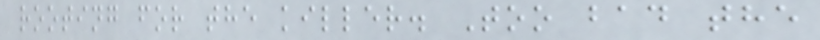rooting for the killer. Too bad the
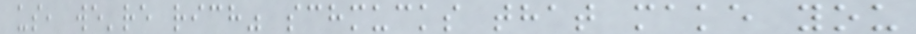us, we're rich" schmucks that make you
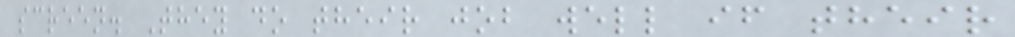screen. They do their job well if their
